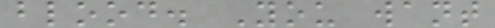blood. You want
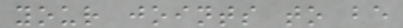your joints to be
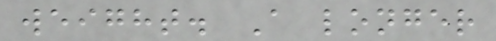weight. A longer
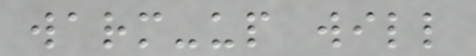warm-up will
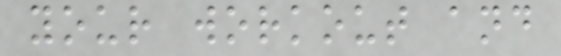your workout and
